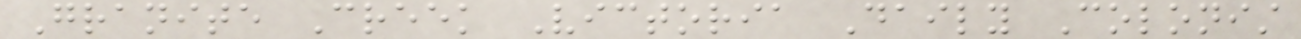Granite Creek Victoria Daily Colonist
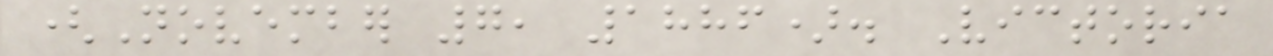(November 7, 1886). Victoria
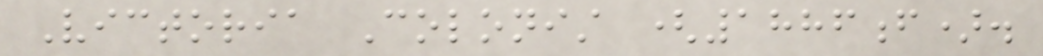Victoria Colonist (1886f).
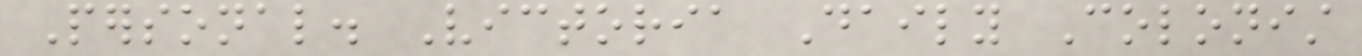Personal. Victoria Daily Colonist
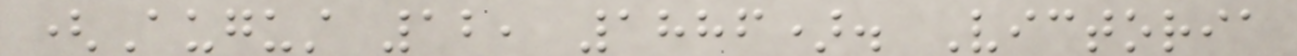(August 12, 1886). Victoria
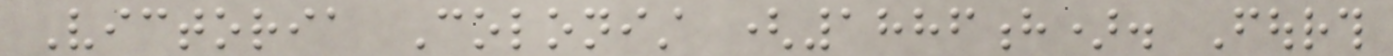Victoria Colonist (1886h). Fourth
